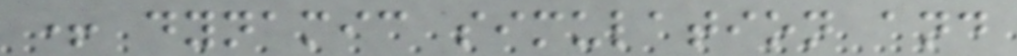+ dynamic simulation and
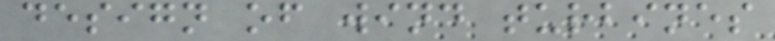design of wind turbines
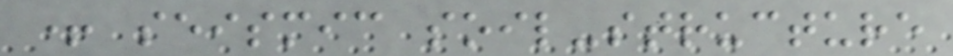+ seismic soil-structure
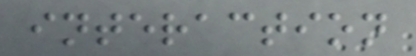interaction
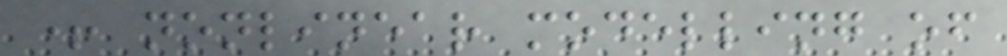+ nonlinear modelling of
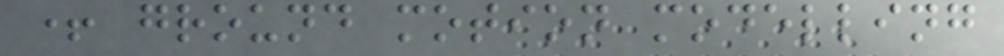+ ground motion modelling
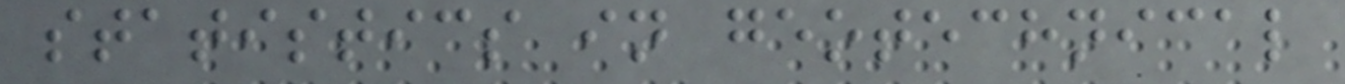statistics in geotechnical
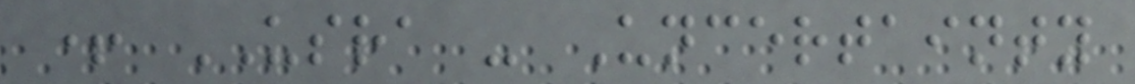+ USRA - Uncertainty
